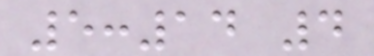5:14 4
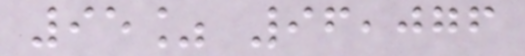95% 96,076
